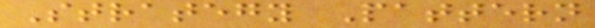Strategy Pattern
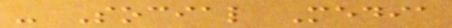- Social Media
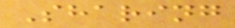Sharing
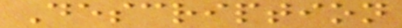Description
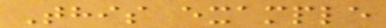This example
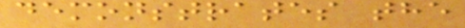demonstrates the
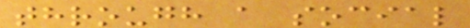through a social
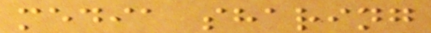media sharing
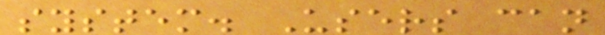system. Users can
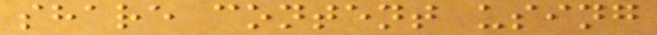share content using
